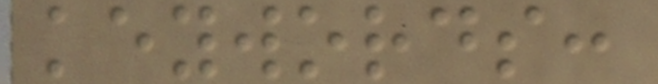keywords:
